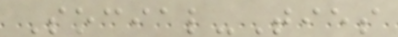Social-Ties
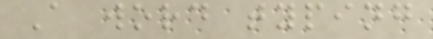A word typing
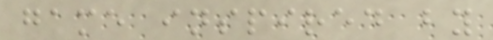game inspired by
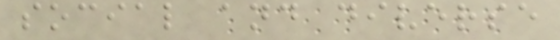social and diverse
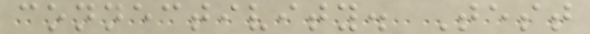connectivity. Test
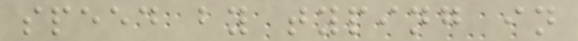speed by typing in
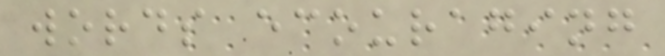words ecouraging
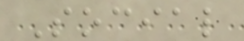Social
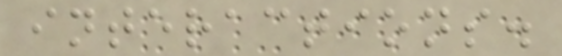interactions.
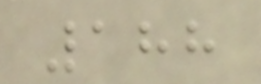188
